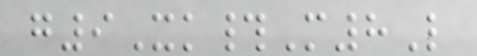g9Xk#M8L
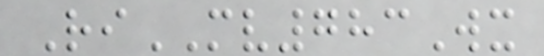RiMV783Wx
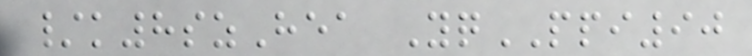/k8szHea YqPPI90
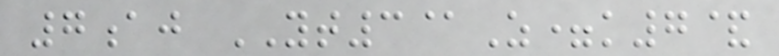7aj YT3@Z=k7&
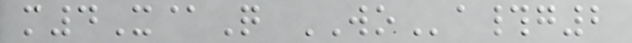m4X@Q WOa#g2
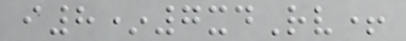i8*7xdRv+
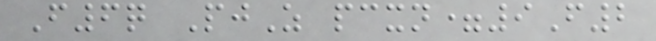F6q PjZ pcxn=9F2
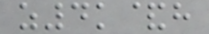z4k&h
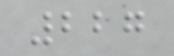227
